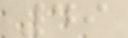49
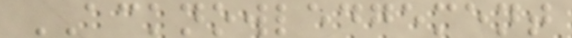ACKNOWLEDGEMENT
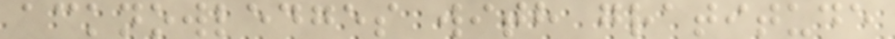acknowledges with gratitude
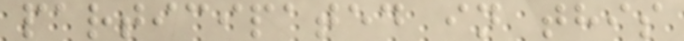participated in this
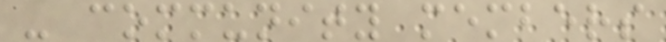- community members
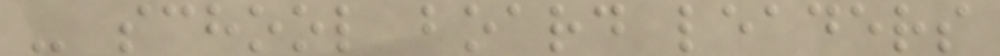- school board leaders
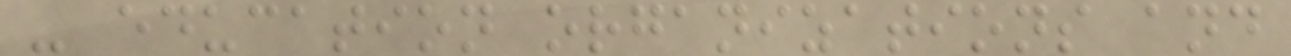- education organizations and
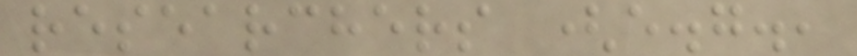researchers (e.g.,
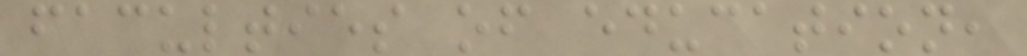faculties of education,
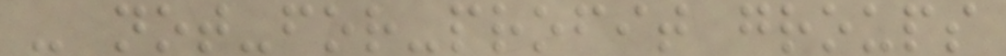- not-for-profit groups
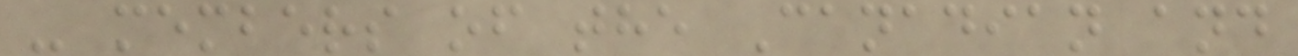- members of the Canadian and
